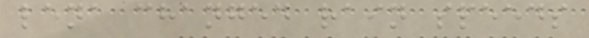lena changed rain speeds
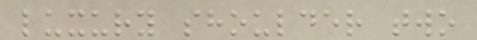luxury shoulder two
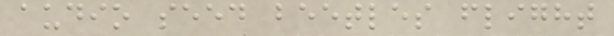audio seed beetles flight
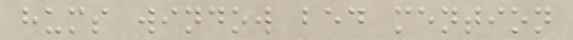hums window bed mention
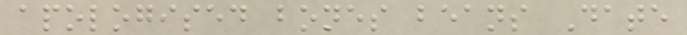apologised bones beans Date
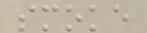smoke
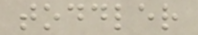toddler
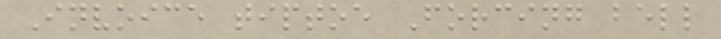Invoice tiptoe Forcing bell
